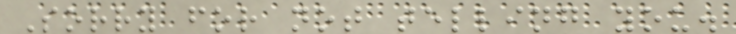Sorry for not telling you.
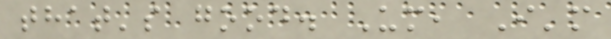that's good. Um, I'm
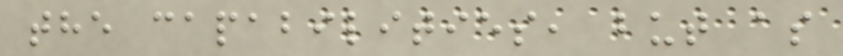the capabilities, but as
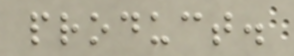product.
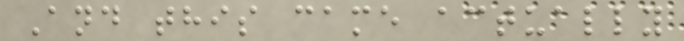And this came actually
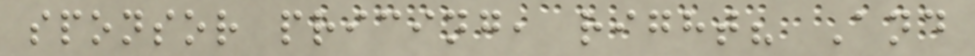sponsor pricing, right? And
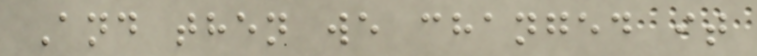And then we changed it
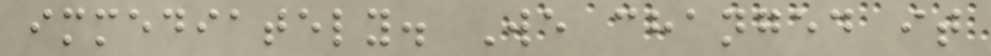immediately. We changed it
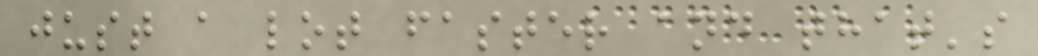just a lot faster and that's
